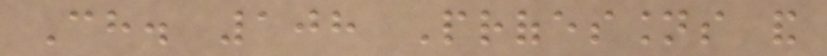Ch. 108 Professions and
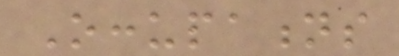Occupations
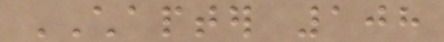CHAPTER 108
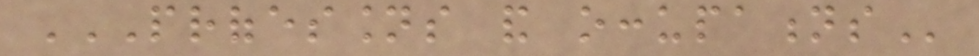PROFESSIONS AND OCCUPATIONS
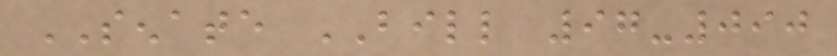SENATE BILL 97-090
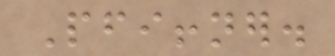Pfiffner.
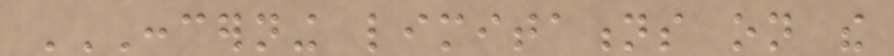CONCERNING LIMITATIONS ON THE
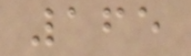165
